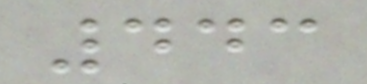443
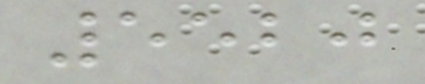5520
